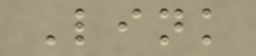Link
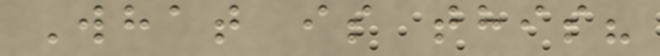What is this?
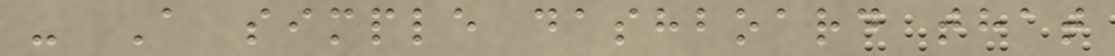- A simple dashboard that
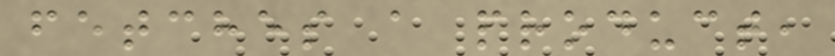fetches a product,
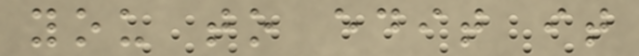you to edit it
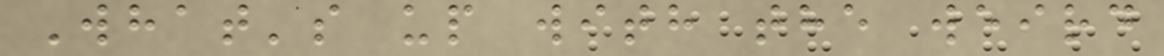What's up with the weird
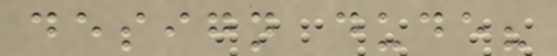design dude?
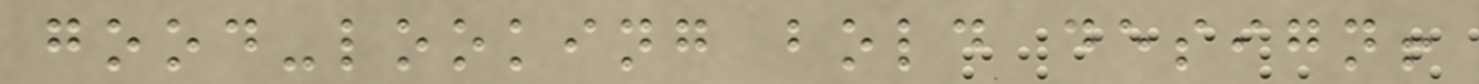good-looking bold design!
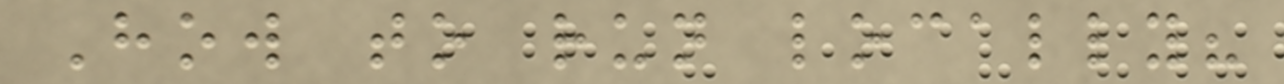How to run locally?
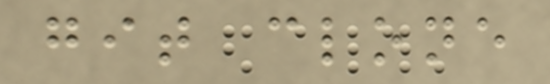git clone
